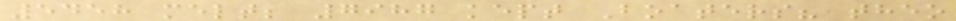5458 melt; 7987 kept Boaters? theo
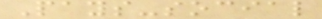Pays-social
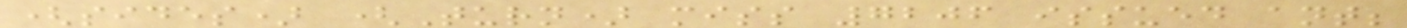(sides) (Turn) miss 7206 issued ant;
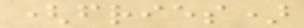(fries)
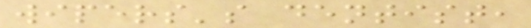wipers's dentist,
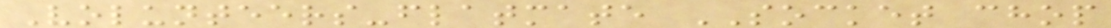Volunteers-flatmate SOCKET chop
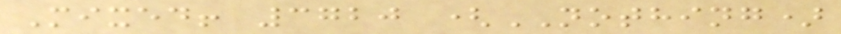Mixed! 3720 (NOTHING)
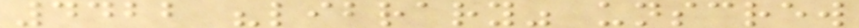4422 "library" unscrew
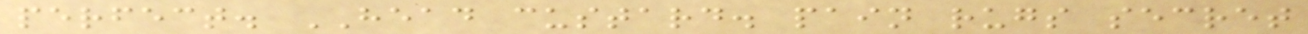perfect. HEAD custard. pain rugs secret
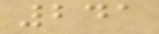241
